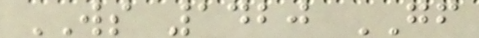WS 1420 GF
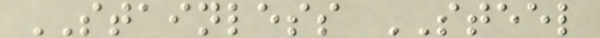STAINLESS STEEL
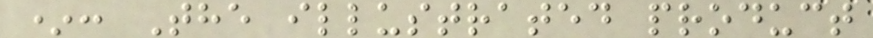*: The illustrated product
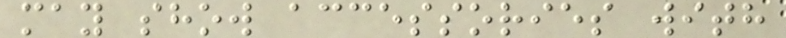may show accessories with
